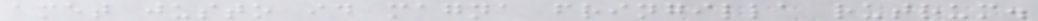amet justo id magna fringilla rutrum.
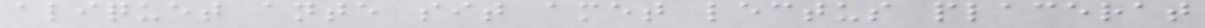aliquet ante sit amet lectus placerat
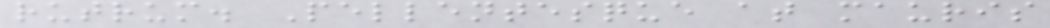rutrum. Pellentesque at mauris
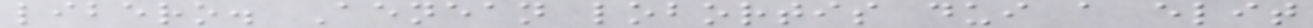libero. Aenean lobortis dui a elit
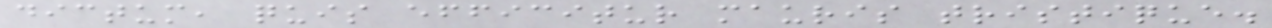dictum, quis efficitur mauris tristique.
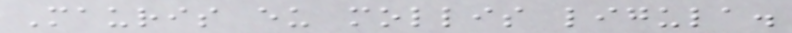Mauris eu mollis ligula.
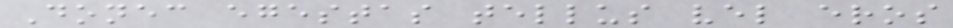Donec egestas tellus vel eros
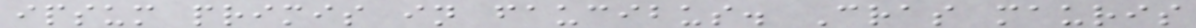ipsum primis in faucibus. Cras mauris
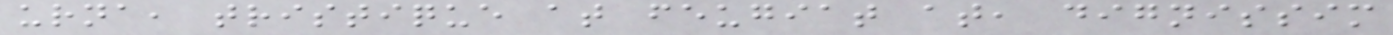urna, tristique at feugiat at, dignissim
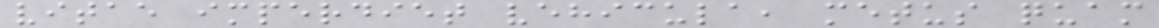vitae imperdiet vehicula, metus quam
